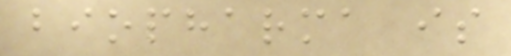biopharma is
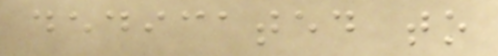dedicated to
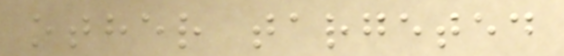other targeted
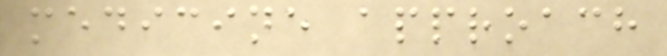medicine approach
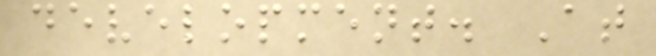development. At
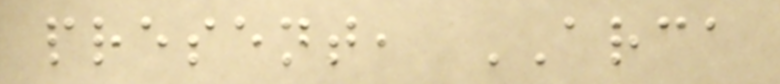present, ARCA
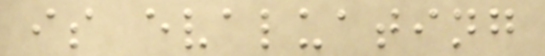is evaluating
